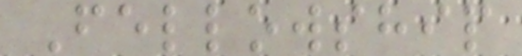Fellowship
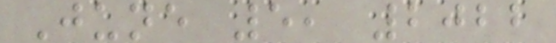June 5, 2022
